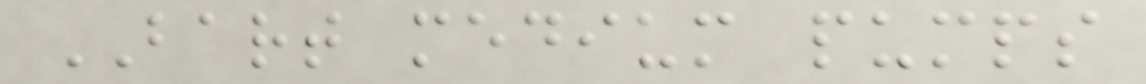BART medium pumps
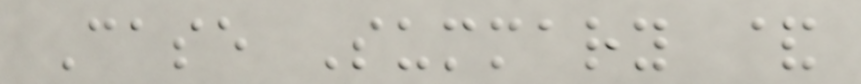Case Summary &
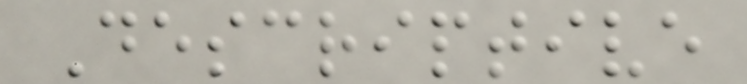Descriptive
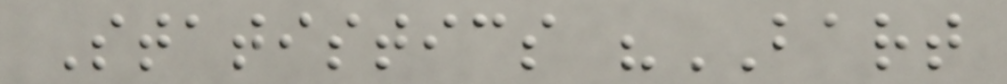Statistics "BART
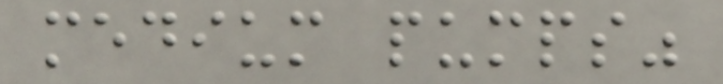medium pumps"
